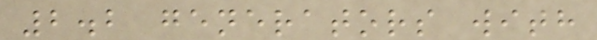2.2 generators with
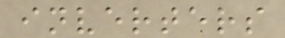inverters
